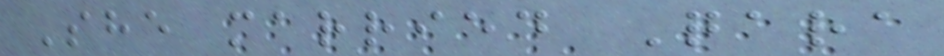She married Qara
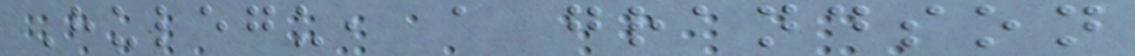Hulegu, a grandson
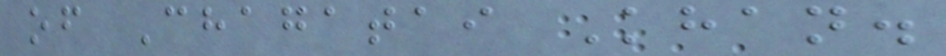of Chagatai Khan.
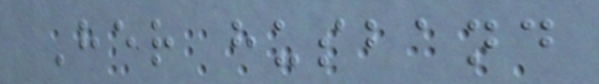Her husband
